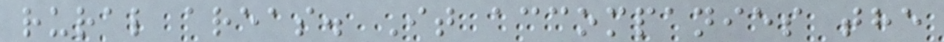rural areas. It accompanies the
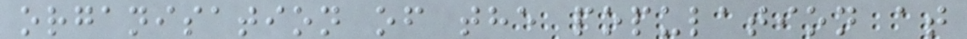organisation of the population at
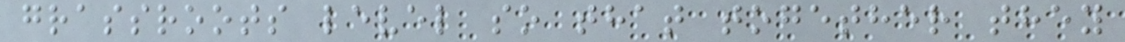grassroots level so that together they
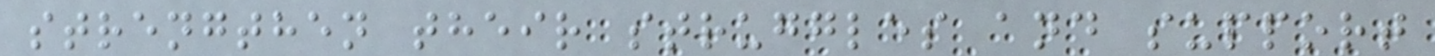strengthen their struggles and support
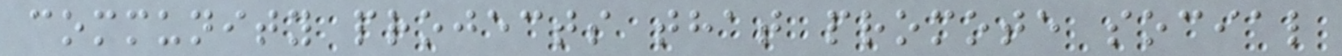community projects that promote social
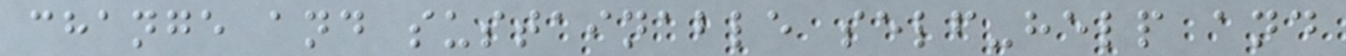change and sustainable self-help and
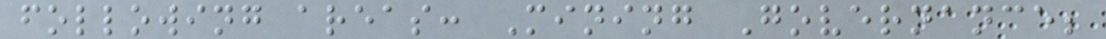following areas: Mining Governance;
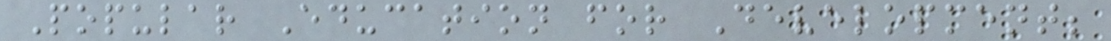Popular Education for Development;
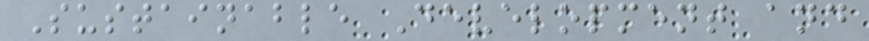Sustainable Development and
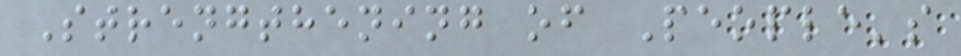Strengthening of People's
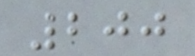200
